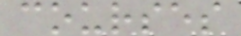courses
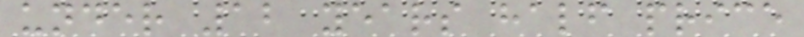under 12 years half price
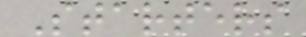Starters
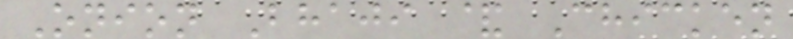Onion Bhaji & Chicken
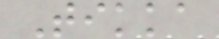Tikka
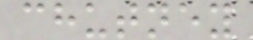chutney
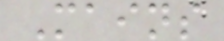Mains
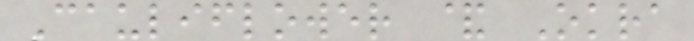Cauliflower & Okra
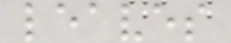leaves
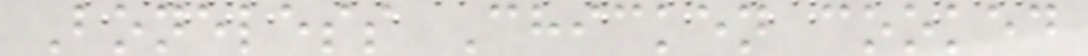Boneless Chicken cooked
